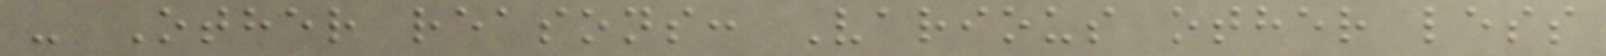- Other reasons: Various other less
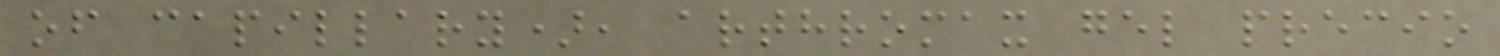of capillary), arthromax gel precio
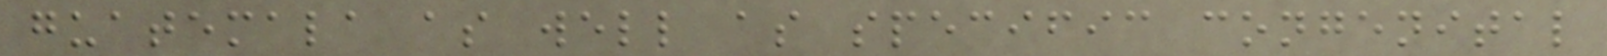guatemala as well as specific congenital
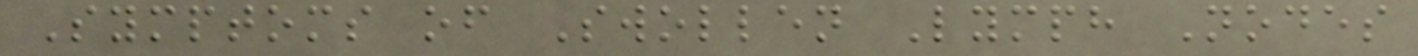Symptoms of Swollen Lymph Nodes
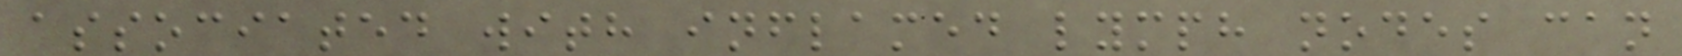associated with inflamed lymph nodes can
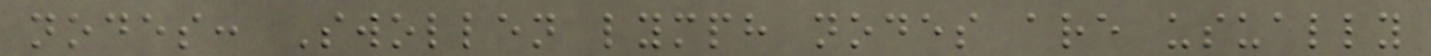nodes: Swollen lymph nodes are usually
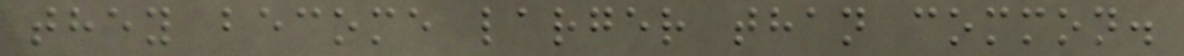they become larger than common.
